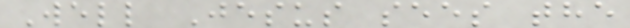Well Jesus sees the
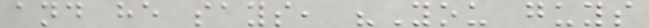and he says, "You guys
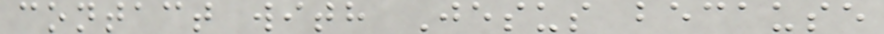contact with Jesus because
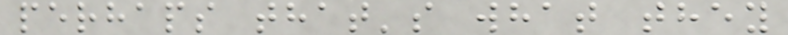perhaps that's what they
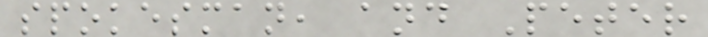spokesman, and Peter
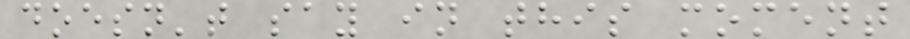doesn't say in this moment
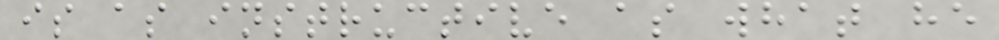is as instructive as what he
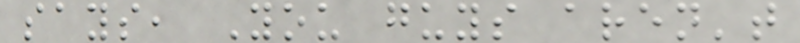says, You guys aren't
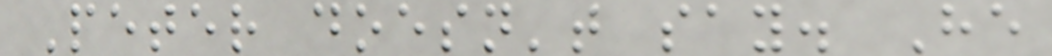Peter doesn't say. He
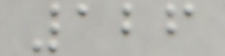126
